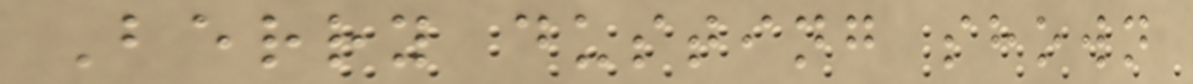Berry dusting shown
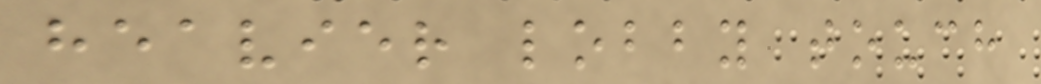heavier lobby touch
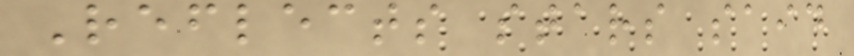Reflects stars said
